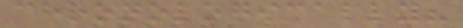chronologically?
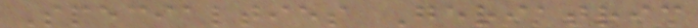Specialties Geriatric
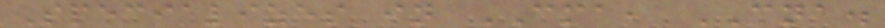Specializes in CMA, CNA.
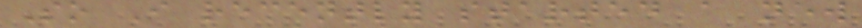So I recently started a new
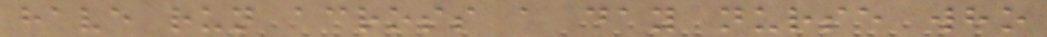have run across a day nurse who
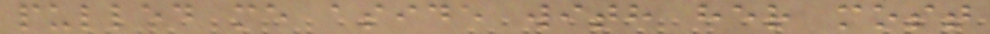pulled me aside with her most
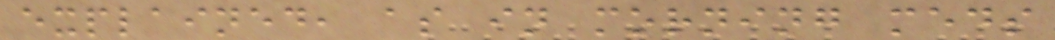explained, as in morning meds
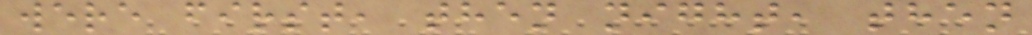were first, then night, then
